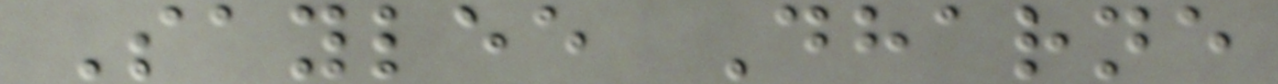Saylee Dharne
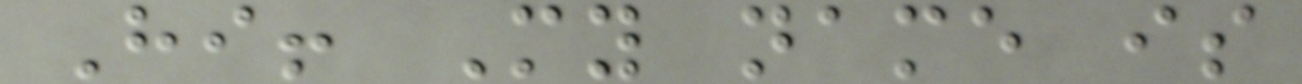Hi! My name is
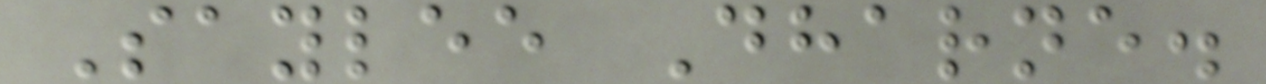Saylee Dharne.
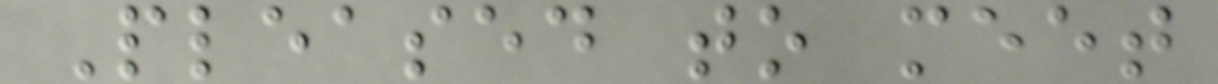Pleased to meet
